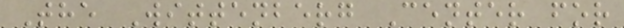The Wittenberg Center for
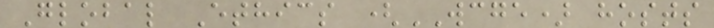Global Ethics (WCGE) hosts
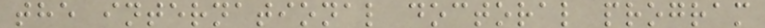the international doctoral program
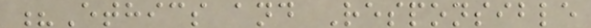?Ethics and Responsible
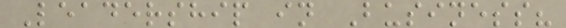Leadership in Business?
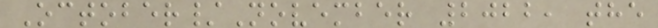October/November 2022, the
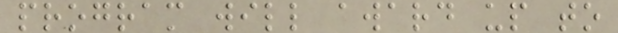program will award up to
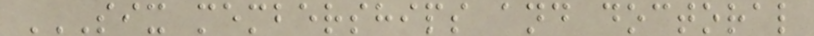SIX MEMBERSHIPS AND DOCTORAL
